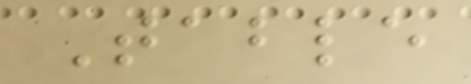Table
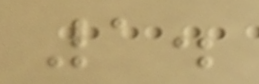1.
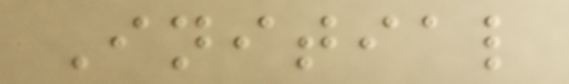Initial
